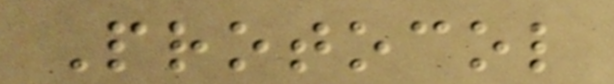Protocol
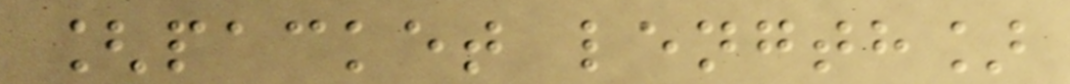[packet length]
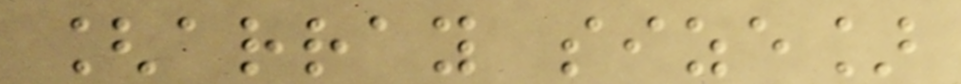[array size]
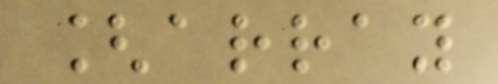[array
